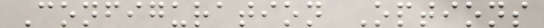Configuration Options
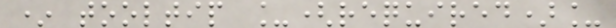* tooltip _(required)_
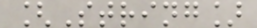[String]
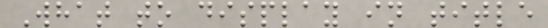What to display in title
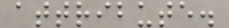attribute.
